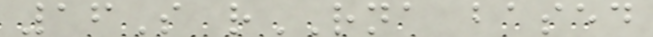16S rRNA based
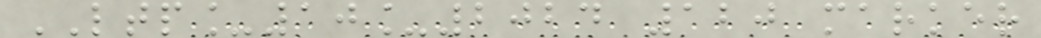LTP_10_2024 120 marker
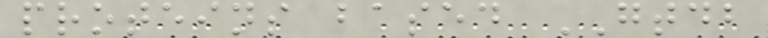proteins based GTDB
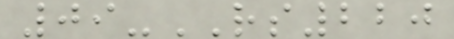09-RS220
